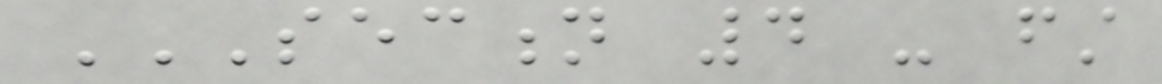SECTION 4 - FIRST
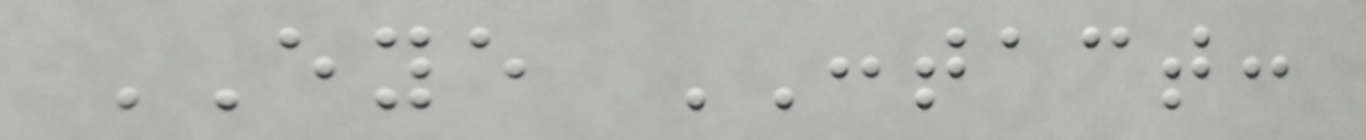EYE CONTACT:
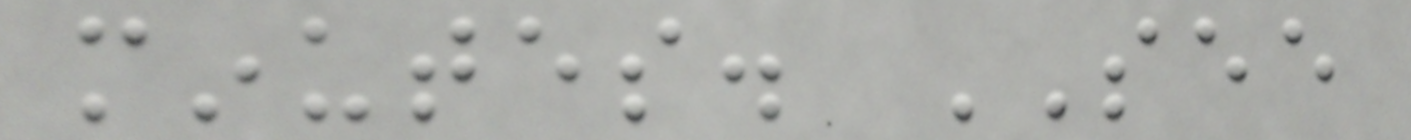minutes. SEE
